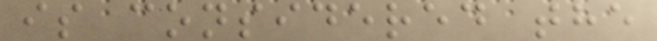is considered the
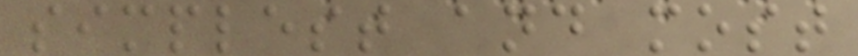simplest and most
